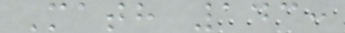Math 143:
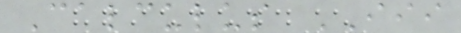Calculus III
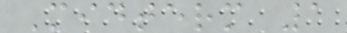Midterm 1
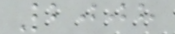2008
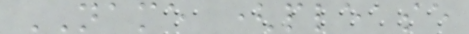NAME (please
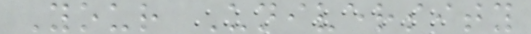Your University
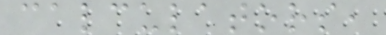calculators,
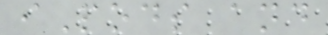iPods and
